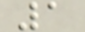1
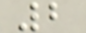2
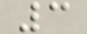3
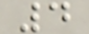4
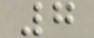7
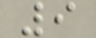9
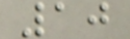10
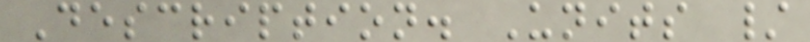Description. Units /
